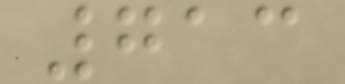713
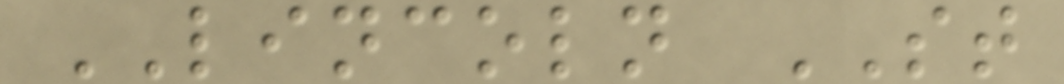LINCOLN ST
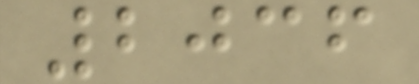2036
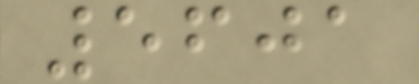5601
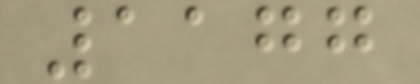1177
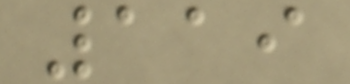119
